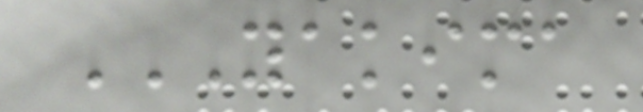YAKIMA
